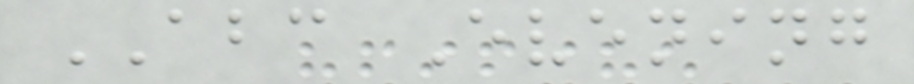ABC Evening
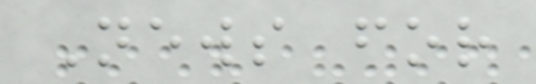News for
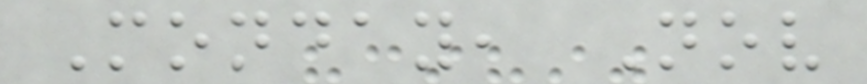Monday, Nov
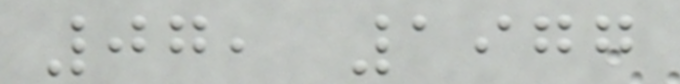07, 1977
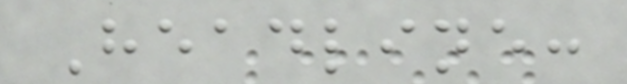Headline:
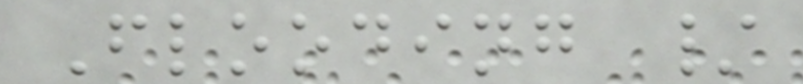Flooding /
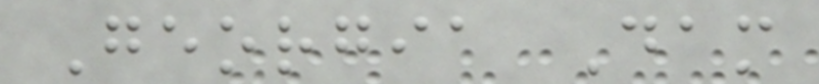Georgia Dam
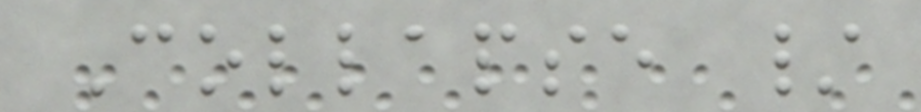Collapse /
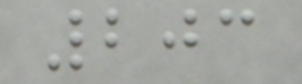203
